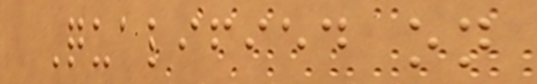Qualified on
